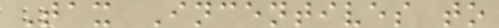Tax Incentives to
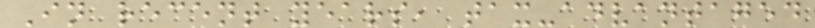In recent years, tax-advantaged
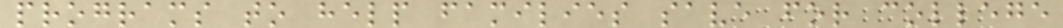programs to help families save for college
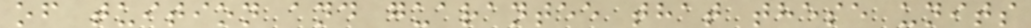of tuition and guarantee that these units
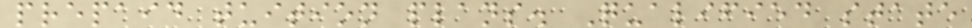prepaid tuition plans. Qualified state
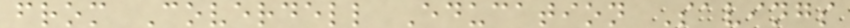from Coverdell Education Savings
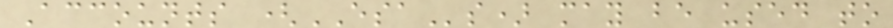Accounts (ESAs) may be used to
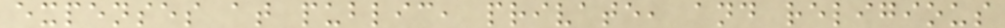expenses at public, private, and religious
